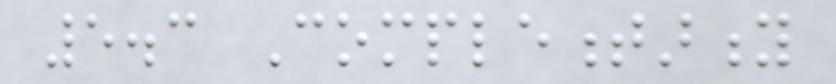5.3 Complementarity
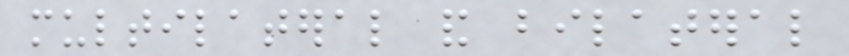multilateral and bilateral
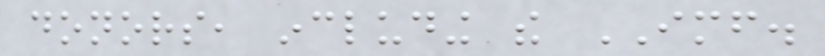donors, including the IMF.
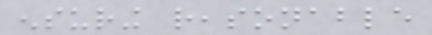ensuring reasonable
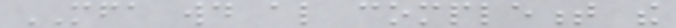MFA would also complement the
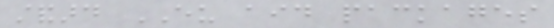standard EU aid packages
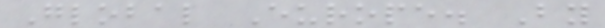Global Europe. By
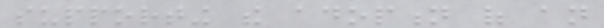supporting the adoption of an
